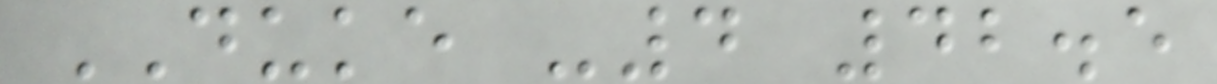DUKE -4 42.5
